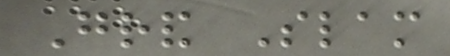Grand Slam
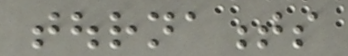tournaments
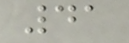41
